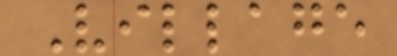Village
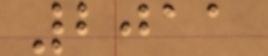2011
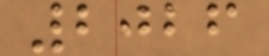2026
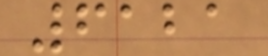6121
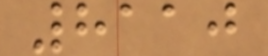8110
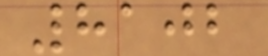8102
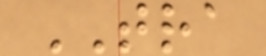TRA
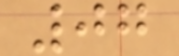07
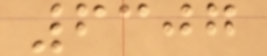6307
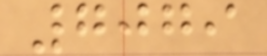7079
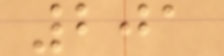201
